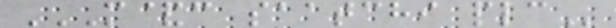M&C SAATCHI PLC
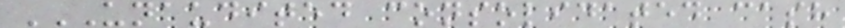UNAUDITED CONSOLIDATED CASH
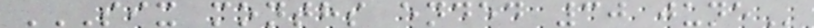SIX MONTHS ENDED 30 JUNE
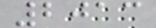2013
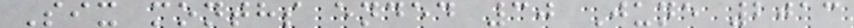Six months ended 30 June 2013
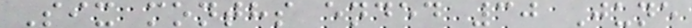Six months ended 30 June
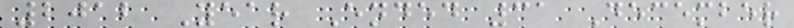2012 Year Ended 31 December
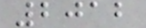2012
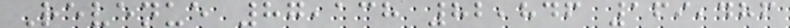Revenue 87,138 82,846 169,486
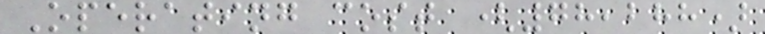Operating cost (78,288)
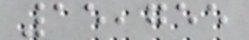15,755
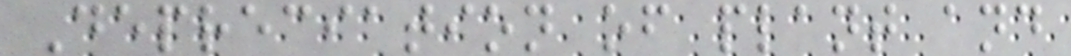Depreciation of plant and
